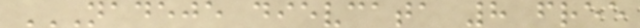NADEJE DIEVCATA 8 FREE
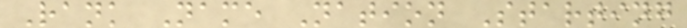Rank Name Nation Starting
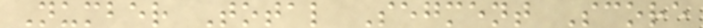Number Total Segment Score
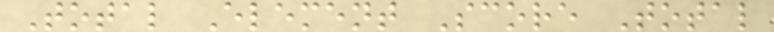Total Element Score Total
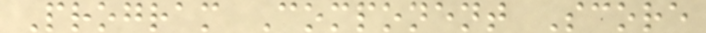Program Component Score
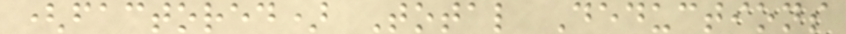(factored) Total Deductions
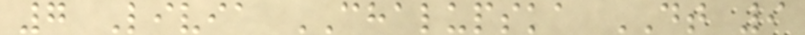7 Livia CHALUPSKA DT 9
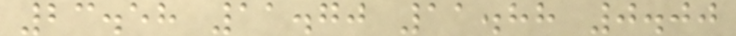23.58 11.70 11.88 0.00
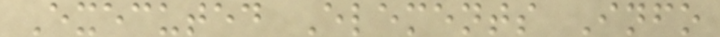Executed Elements Info
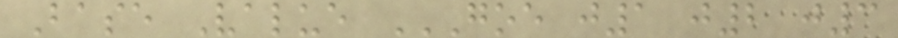Base Value GOE J1 J2 J3
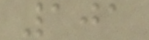101
